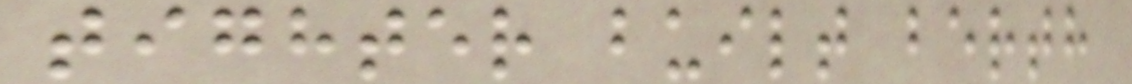tighter built berth
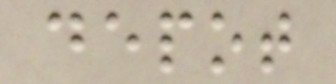depot
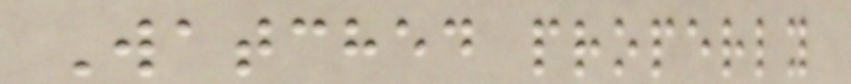Watched properly
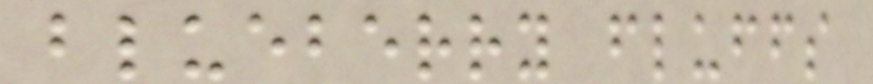blueberry fluffs
